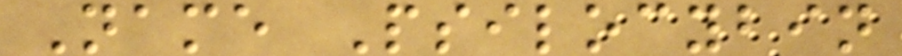Name Psilocybin
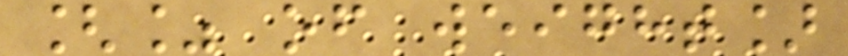[% of weight]
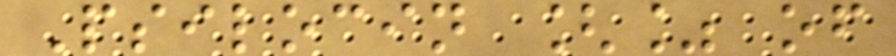Psilocin [% of
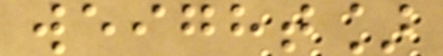weight]
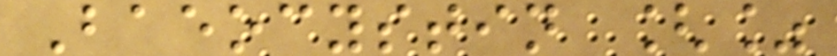Baeocystin [%
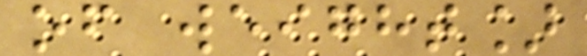of weight]
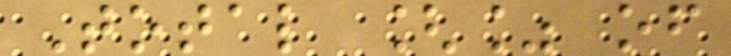Total [% of
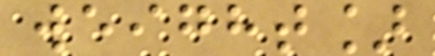weight]
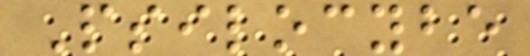Psilocybe
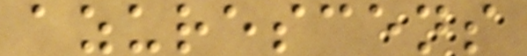azurescens
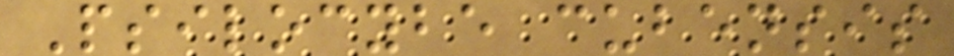Psilocybe cubensis
